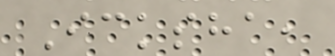Icksha,
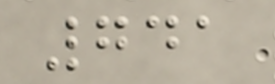741
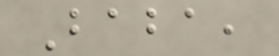Baba,
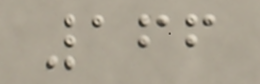166
